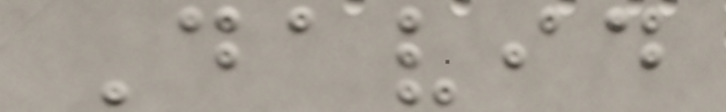David
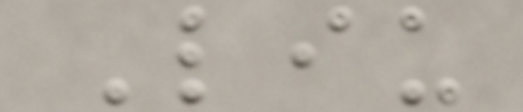Liu
